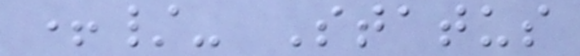+/- Status
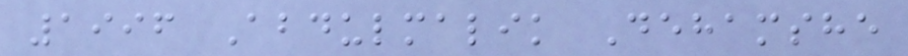1996 Abdulmalik Dehamshe
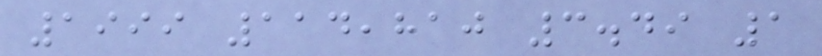1999 114,810 3.49 1
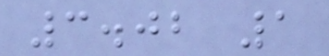3.02 1
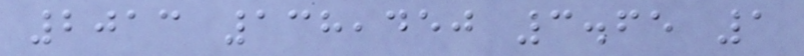2013 138,450 3.65 1
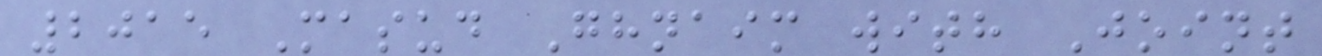2015 Masud Ghnaim with Joint
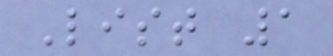List 1
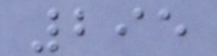295
